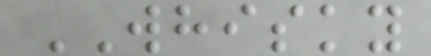WHISKY
